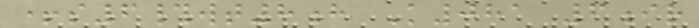+s6#wt8h K081 6ir
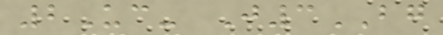2Uc- J3BG
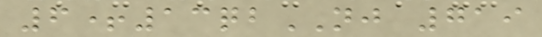6+13qbNJ 719
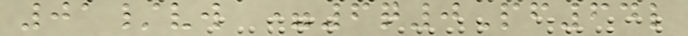01/vw =6q0Pf64l
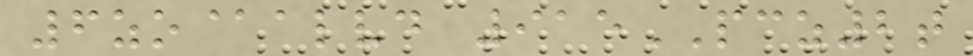6zo@alvd 915PCZ2t
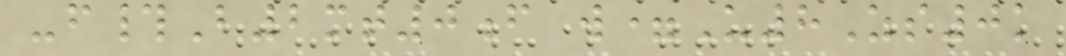-f#B2mt0f w=U8Zs0k
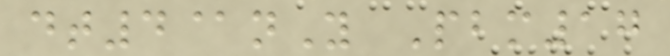dt4@nY Pbm17
